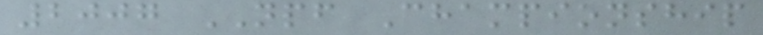2007 NPF Championship
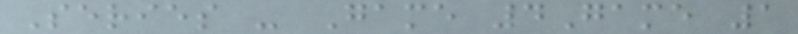Series - Game 4Game 1
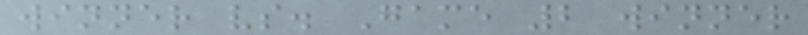winner vs. Game 2 winner
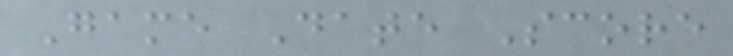Game Date Score
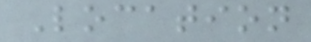Location
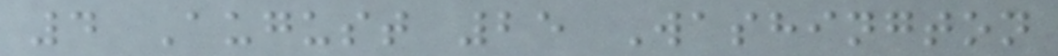4 August 25 Washington
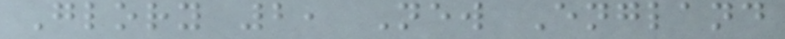Glory 2, New England
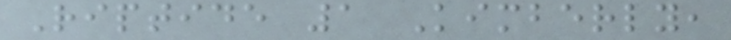Riptide 1 Kimberly,
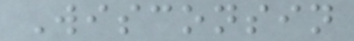Wisconsin
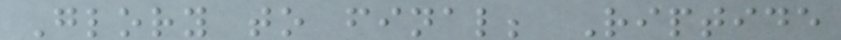Glory to final; Riptide
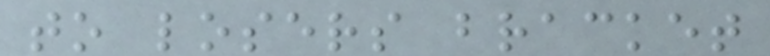to losers bracket
